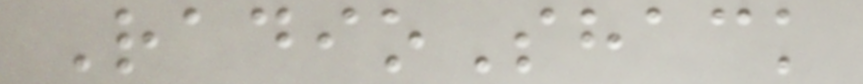RadioShack
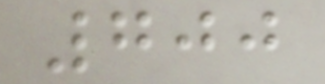700
